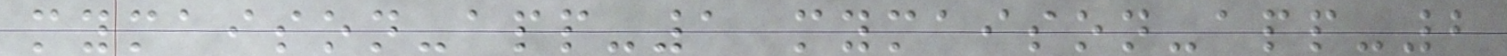mymaison-app-1 mymaison-app-2
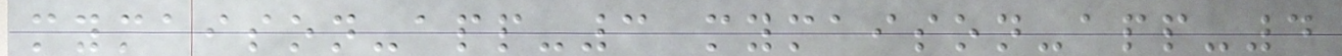mymaison-app-3 mymaison-app-4
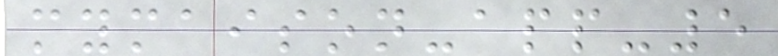mymaison-app-5
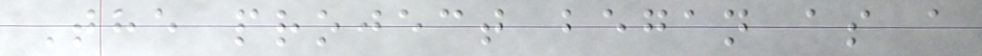The project began as a
